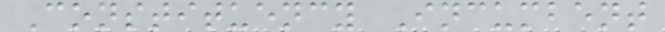Constituency Incumbent
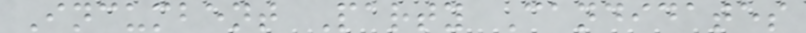Incumbent Party Candidates
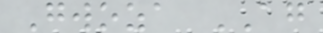Gwoza AG
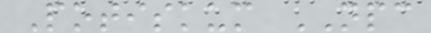Potiskum NPC
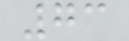73
